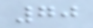70
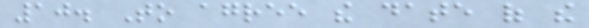10. To agree the date of the
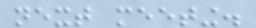next meeting.
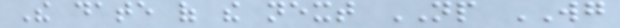The date of the next NP WG
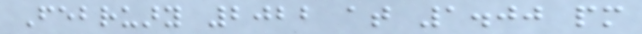February 2022 at 1.00 pm
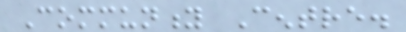Community Centre.
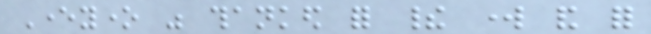Everyone was thanked for their work and for
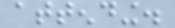attending.
